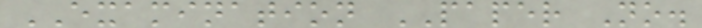EXAMINATION PAPER No.
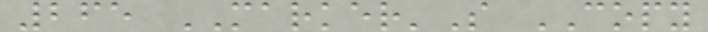265 MARKER'S COPY
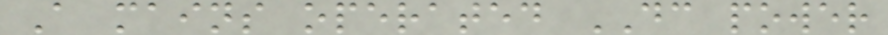A mains operated DC power
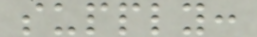supply:
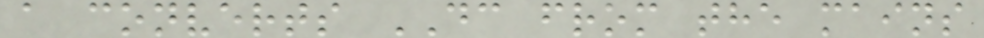a converts DC from the mains
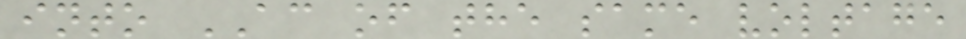into AC of the same voltage
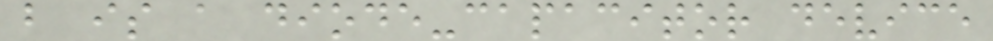b is a diode-capacitor device
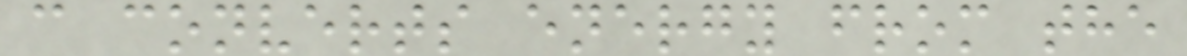c converts energy from the
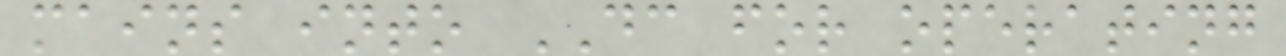mains into DC for operating
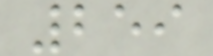259
